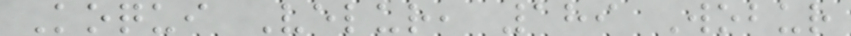Koqui Velur, 189 Wobur
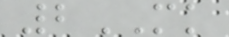2MK
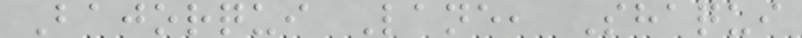Bajorqui Lane, Shaqui
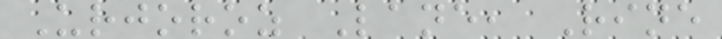Urjoroz Lane, Rine
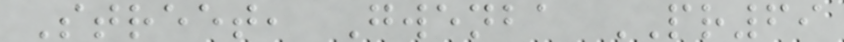Street, Gwenba PR69
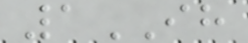1IH
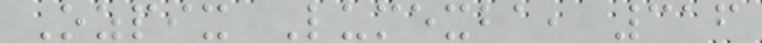Ozpix Lumexba, 316
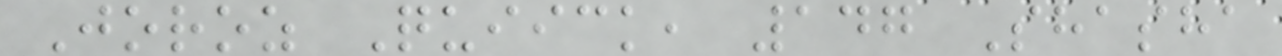Joroz Quiick, 147 Shasha
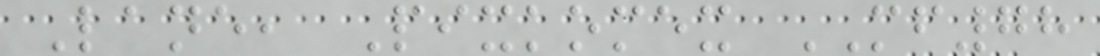Lane, Pixkomex MF78
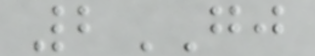2GJ
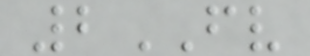2FV
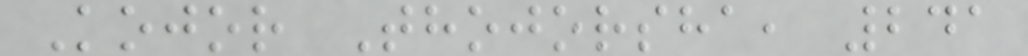Kojor Thojorsha, 241
